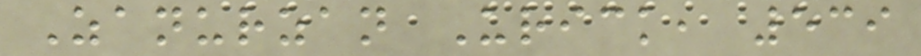Zanurzan Urick, 539
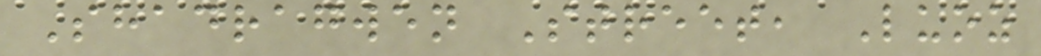Shadragwen Street, Luoz
